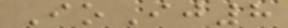IoIj8
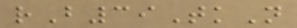rB39TkN
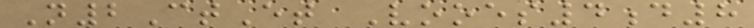N2CtEt Vooes4d8
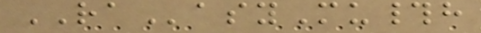RAasyMu#h
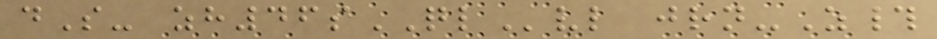dS- zh46sQLvl jrn-Z#
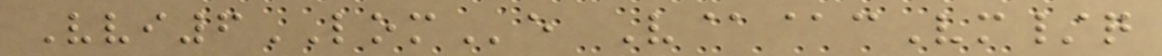Vvi6LOMe V@@cVm/q
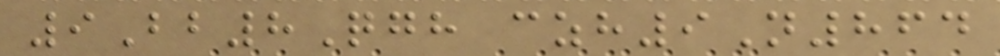9Bb8Qgh czh9N864
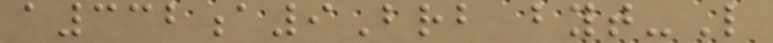a332a9Brb byt-L
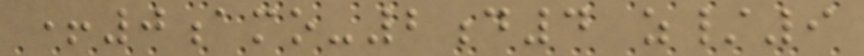+0amo-2d4 z/9
